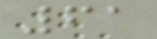61
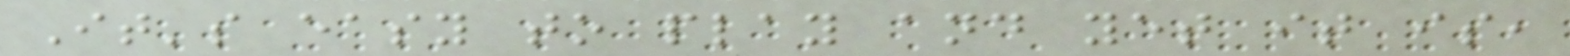It's easy to play and yet it is,
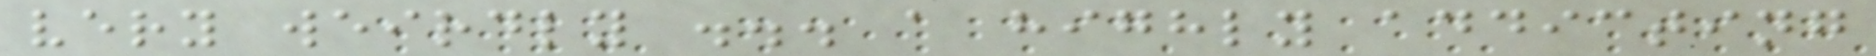very weirdly ... a highly addicting
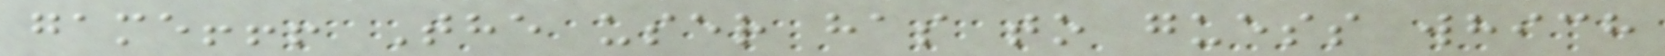game!!! The user has to guess which
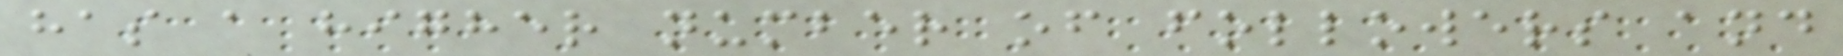has a higher number of followers and
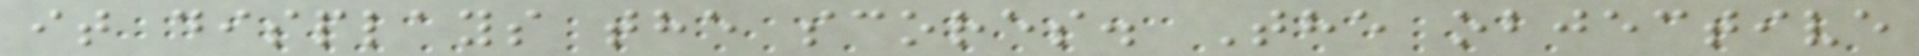it displays the scores. The objective
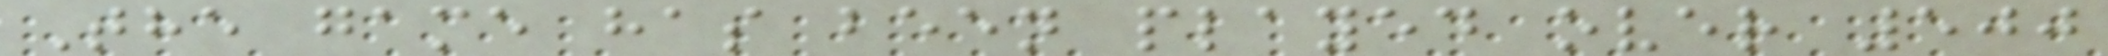The game has been played over 500
